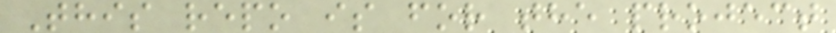This repo is for the project
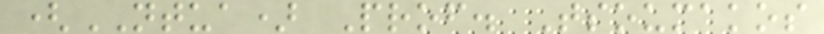(NTUA) Prof. Tsoumakos
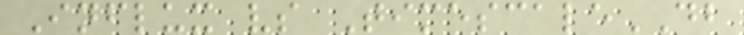Influx vs TimescaleDB
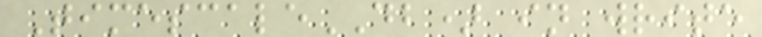TimescaleDB) in write
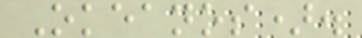Okeanos).
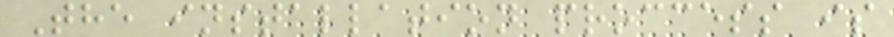The installation proccess is
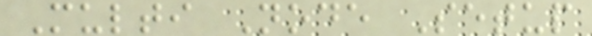Multi Node Setup
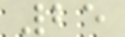25
